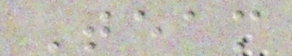Team
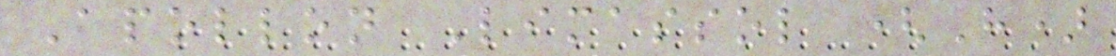Apollon Limassol (H)
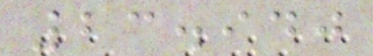23.940
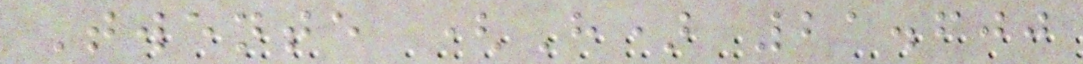Twente (H) 21.600
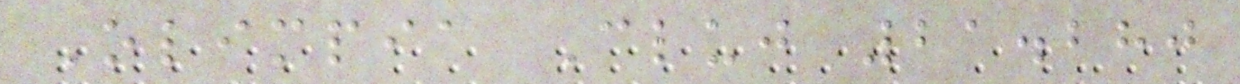Olimpia Cluj 21.280
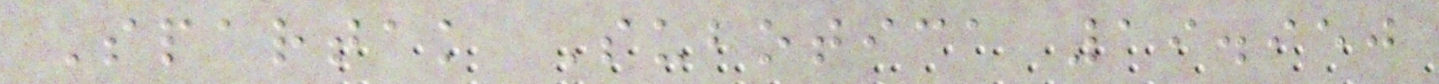Spartak Subotica 19.950
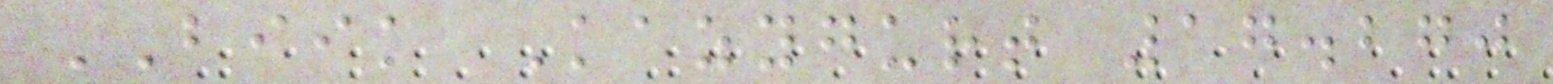BIIK Kazygurt 17.270
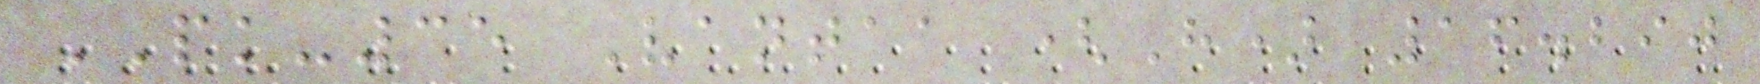PK-35 Vantaa (H) 16.290
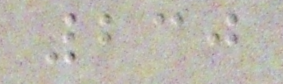230
